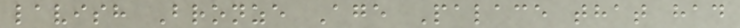lavish Bronze Age Palace that had
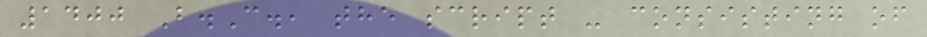1400 B.C., the script - consisting of
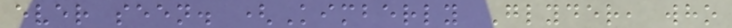ever seen. (Kimberly Glyder, who
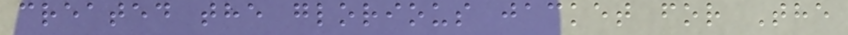created the glorious jacket for The
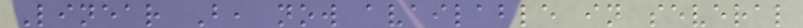Linear B, now available in several
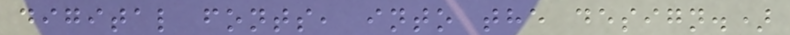digital fonts, into the design.)
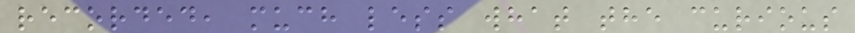recorded, much less what the curious
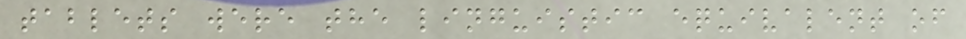tablets were the linguistic equivalent of
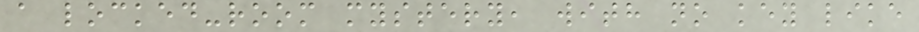a locked-room mystery, with no key like
